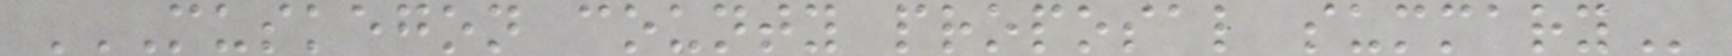MUSKEGON COUNTY PROPOSAL SUMMARY
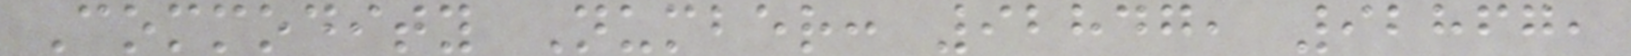Commodity Number: 92847, 92867,
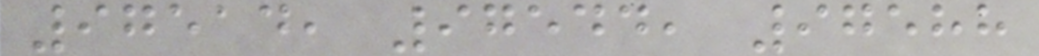97514, 97544, 97588
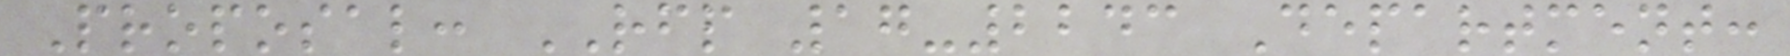Proposal: RFP 17-2243 Department:
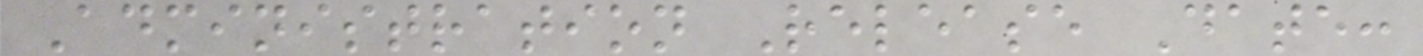Administration Release Date:
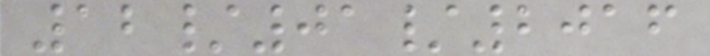12/01/2016
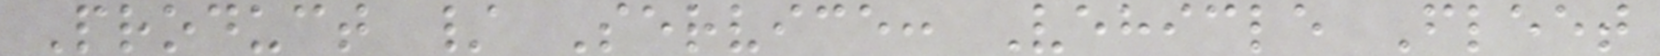Product / Service: Vehicle Fleet
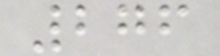276
